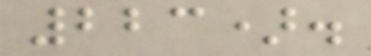223).
